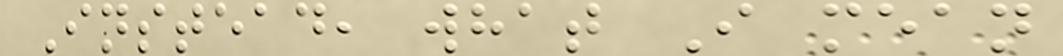Instead, what I mean
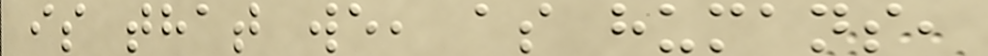is that we, as humans,
